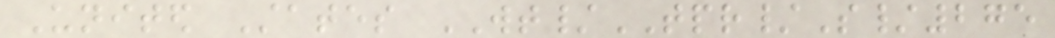United States WT/TPR/S/275
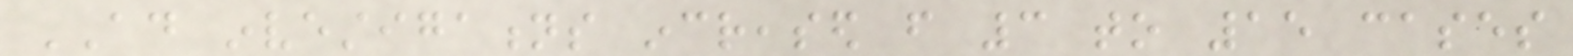AD investigations increased from 3 to 15 cases
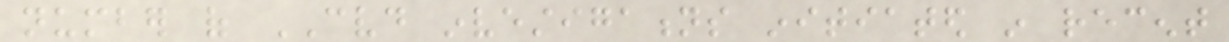number of CVD investigations initiated in recent
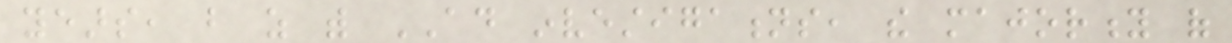years, but as with AD investigations, the majority of
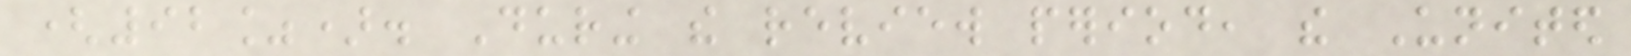(92%). During the review period, the United
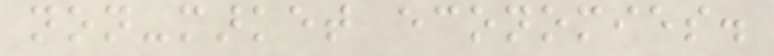non-market economies.
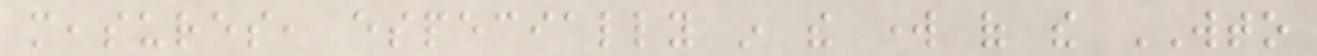measures, especially in the work of the WTO
